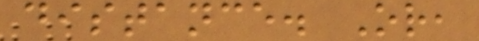distance. Or,
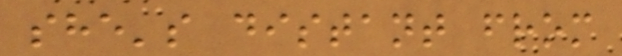she's distant from
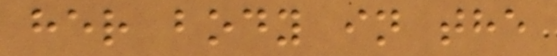her body in the
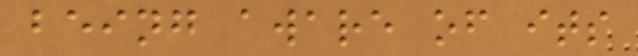being aware of its
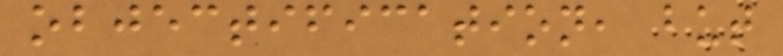objectification, but
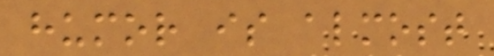humor is almost
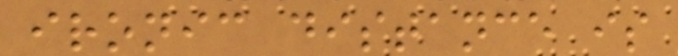ironic distance is
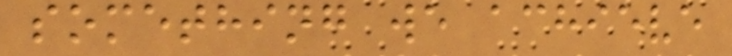something we achieve
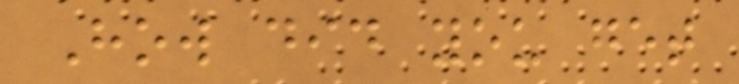How did you get
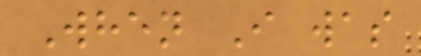When I was
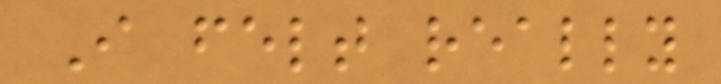I felt really
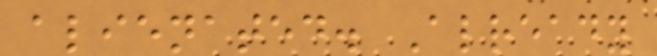alienated. Already
